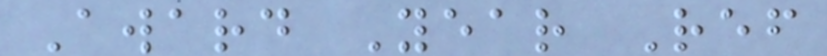Award Year Ref
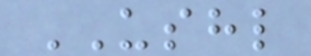USHL
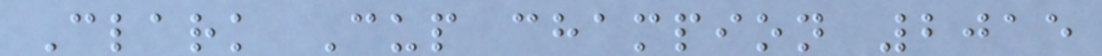Clark Cup champion 2015
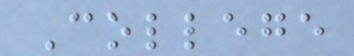College
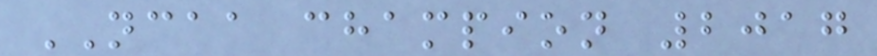NCAA champion 2017
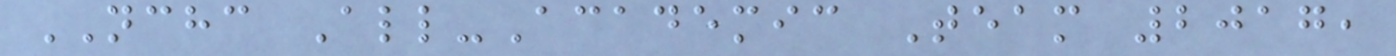NCHC All-Academic Team 2017,
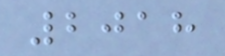2018
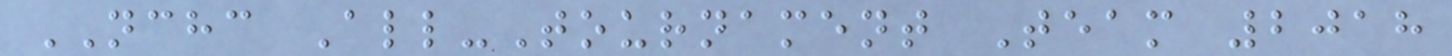NCHC All-Tournament Team 2018
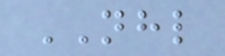NHL
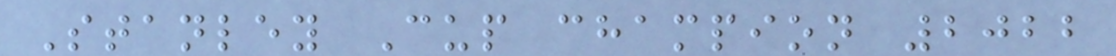Stanley Cup champion 2022
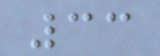33
